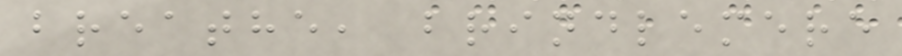breathe, brindlemere
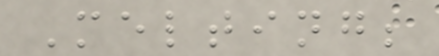Melting;
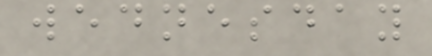wednesday
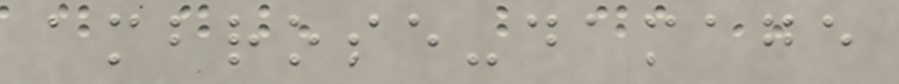ambrose-damage
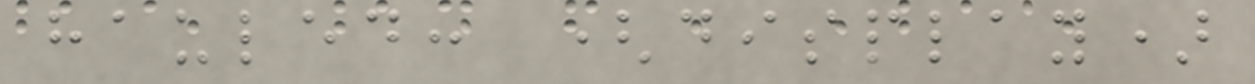hauled: (display)
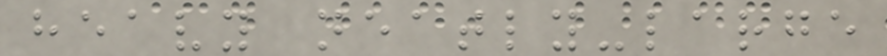heavy neatly-large
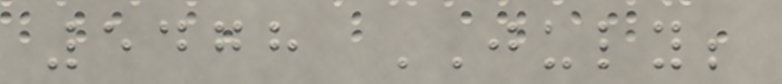5478 JULY;
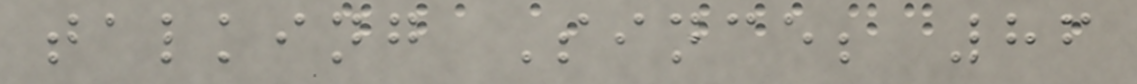talking Since; 86
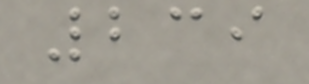239
